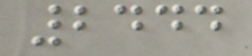2444
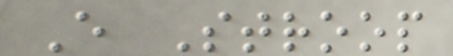E Stroop
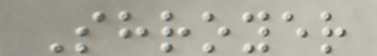Shroyer
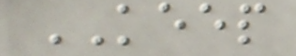KEEP
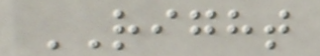RIGHT
